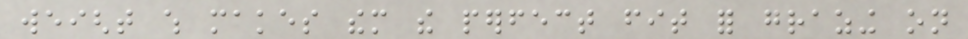weight which makes them the perfect fit for grazing on
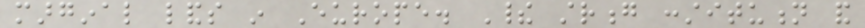marginal lands in Europe. Their strong constitution and
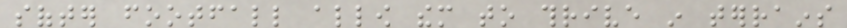softer footfall allow them to thrive in terrains
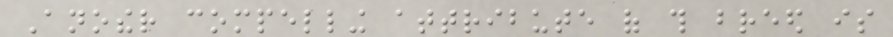Another compelling attribute of this breed is
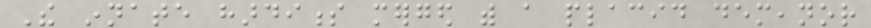The innate hardiness merged with a placid demeanor
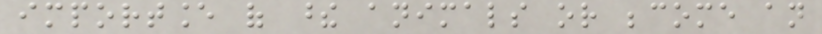importance of these animals or become an
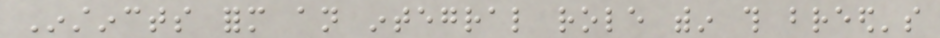Instincts form an integral role within this breed's
